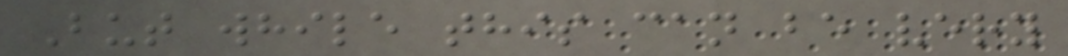But while this can be very
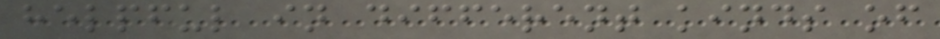helpful in different kinds of
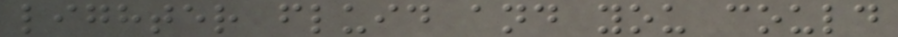lighter fluid and you could
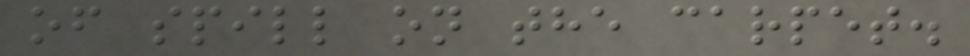of spill on the carpet.
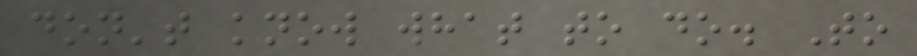don't know what to do. To
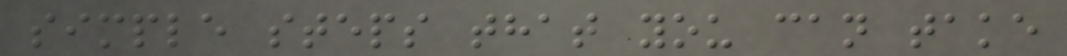simple steps that you can take
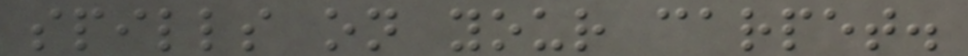spills on your carpet.
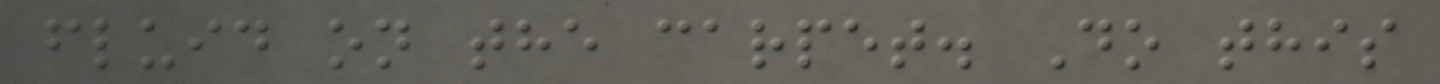fluid on the carpet. Do this
